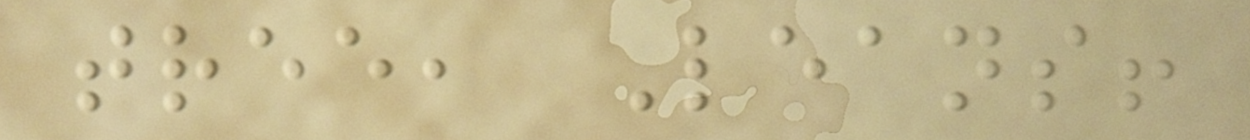tree, Leans!
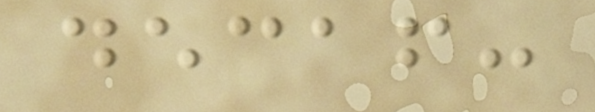decaf:
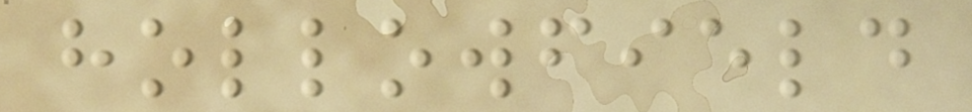hollowfield
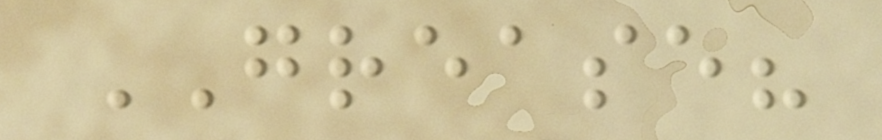GREASE?
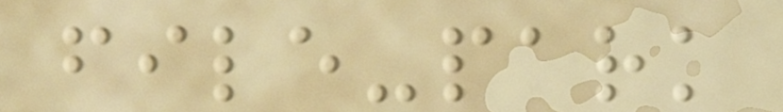file-park
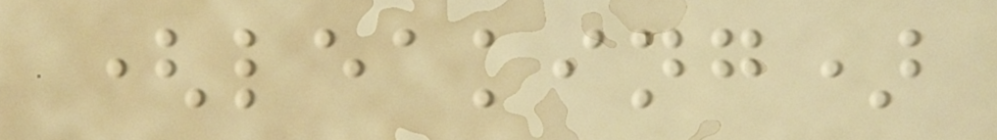(leaking)
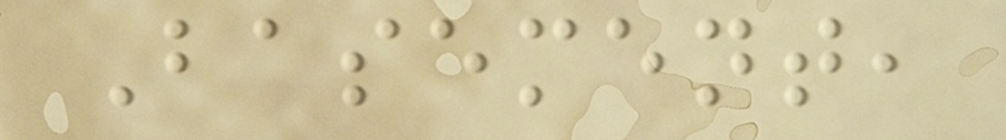Basement,
